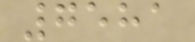7581
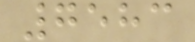7583
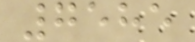7585
